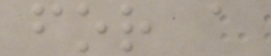for a
